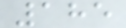185
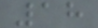18
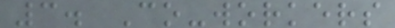3. Co-workers
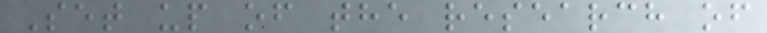Set up of the research of
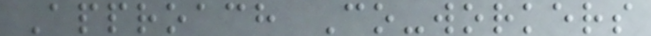Approach Co-workers
